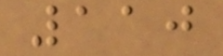110
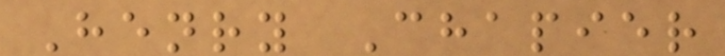Henry Chapier
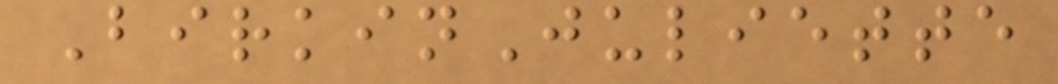BirkinJuliette
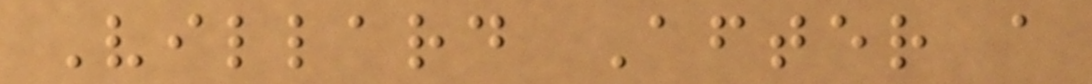Villard After a
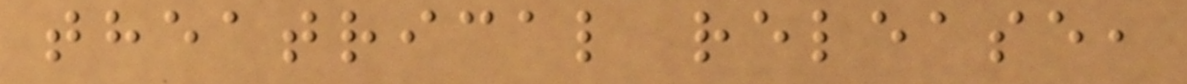theatrical release,
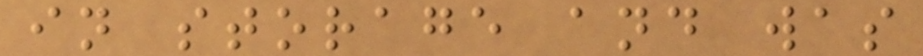in storage and was
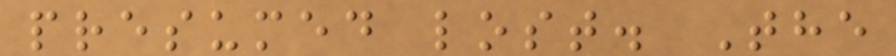presumed lost. The
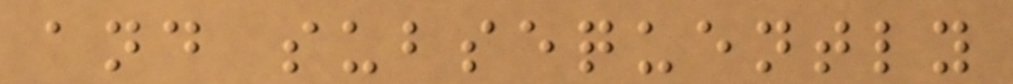and subsequently
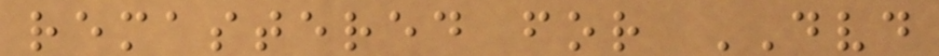remastered for DVD
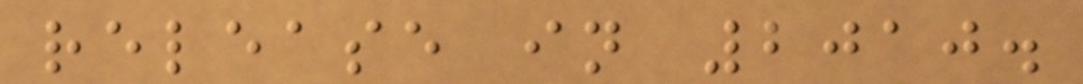release in 2010.
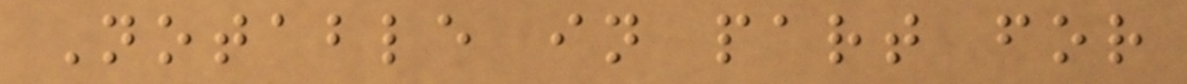Notable in part for
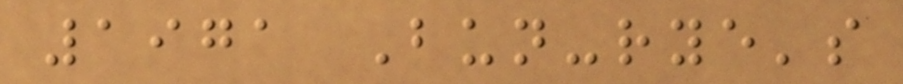1971 Bun-rye's
